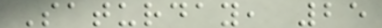Saturday, 25
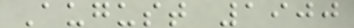August 1900
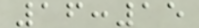16:15
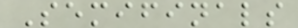Semifinals
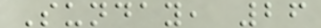Sunday, 26
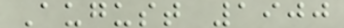August 1900
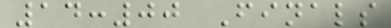14:00 Finals
